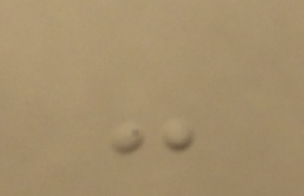-
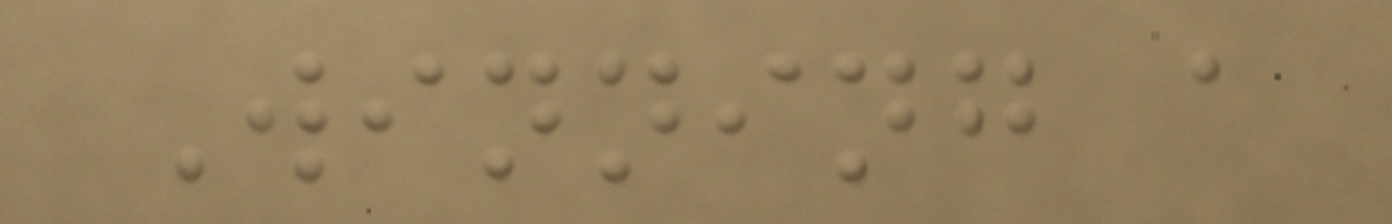Winning a
